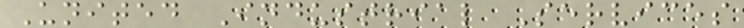United Industrial Services
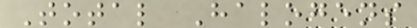Total Halogens
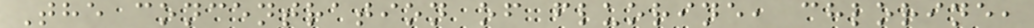The concentration of fluorine, chlorine,
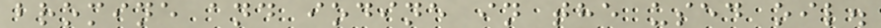bromine and iodine in the used oil.
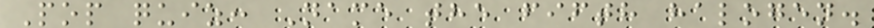Pop quiz: Name the fifth halogen.
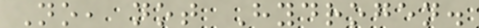No, not Hydrogen.
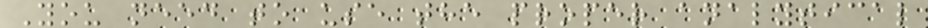You need to use the proper analytical
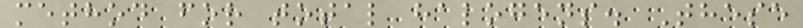method for total halogens. These
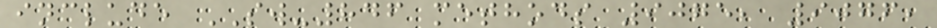include SW-846 methods 9075, 9076,
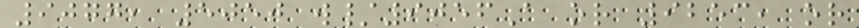9077, 5050 w/9056A or 9253, or
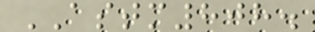ASTM808.
